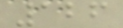126
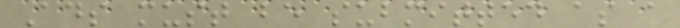Ads must be submitted as a
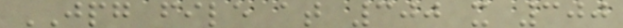JPG file at 300 x 300
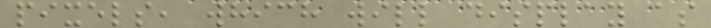pixels, which will display as
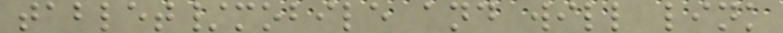tablet/mobile and will link
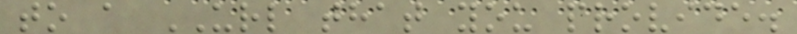to a URL that you provide.
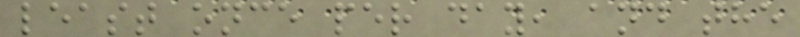least once per day, and the
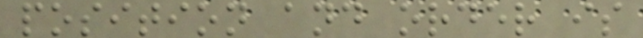position and order is
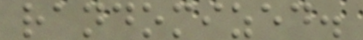randomized.
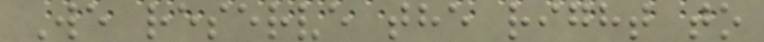We reserve the right to
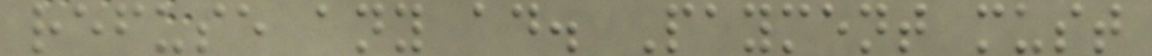refuse any ad. Payment must
